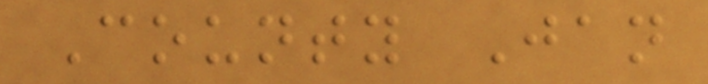County Jan
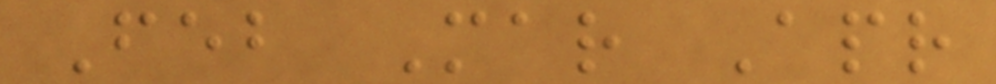Feb Mar Apr
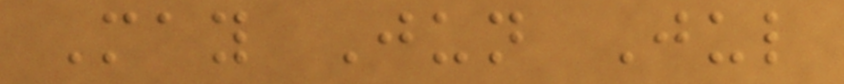May Jun Jul
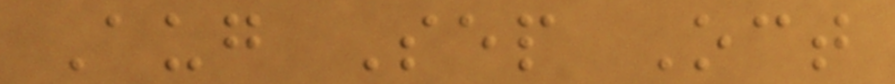Aug Sep Oct
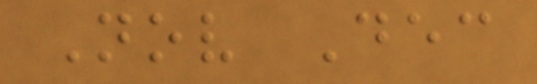Nov Dec
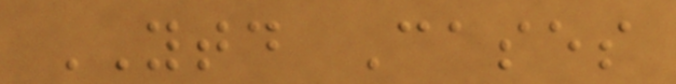YTD Cases
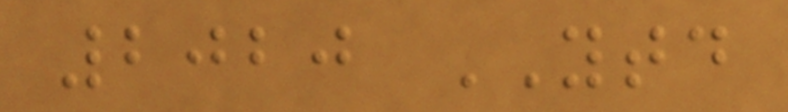2020 YTD
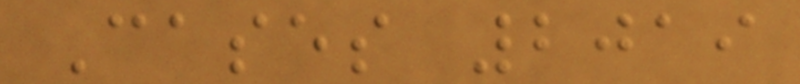Cases 2019
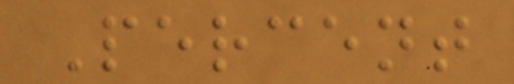Percent
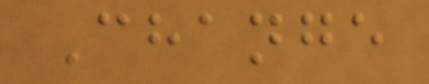Change
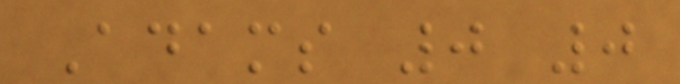Adams 0 0
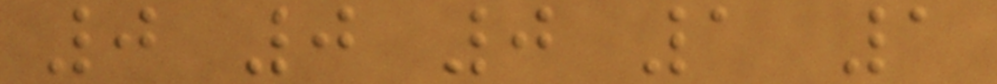0 0 0 1 1
